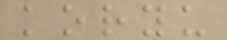koryu
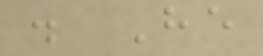. He
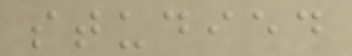studied
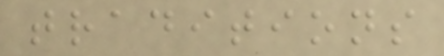traditions
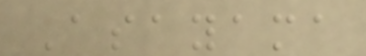Asayama
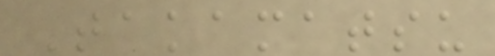Takamatsu
